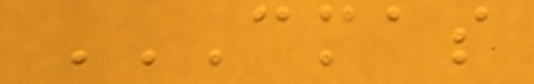CMAS
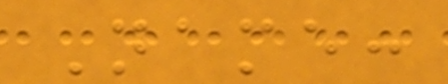Name:
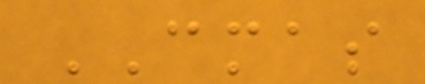CMAS
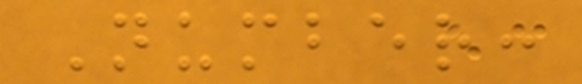Number:
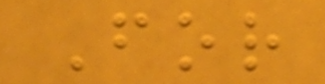For
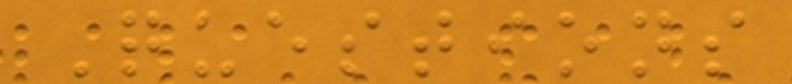Questions
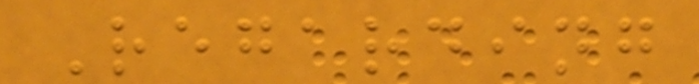Regarding
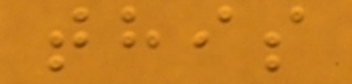this
